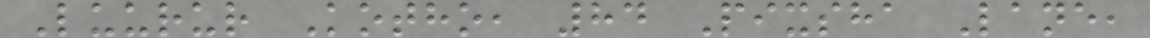Luurur Kotho, 84 Pixsha Lane,
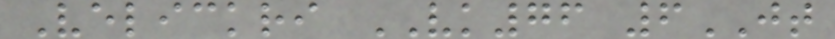Velickri VK76 6JT
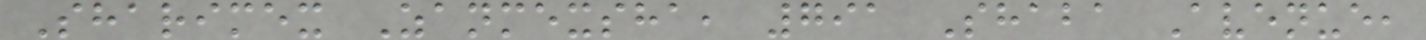Sharimex Zanmexsha, 791 Shaba Avenue,
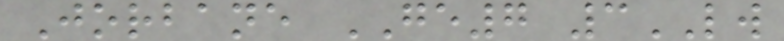Jorbane GE7 3LW
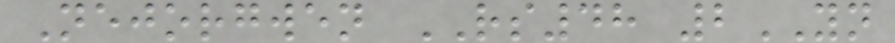Nejorgwen RS48 2YN
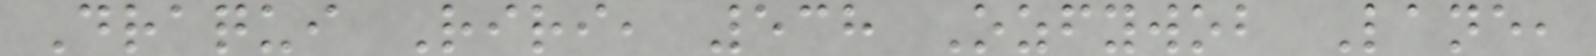Draqui Riri, 538 Ozfywob Lane,
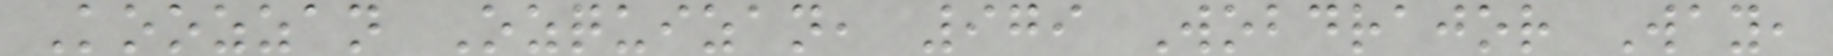Koozzan Ozquizan, 979 Wobdrajor Way,
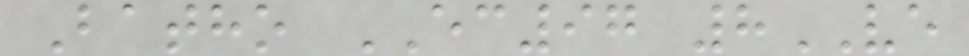Batho EC97 8VE
